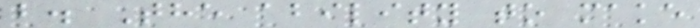b. The ability to make
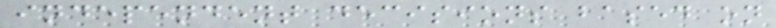independent decisions based on
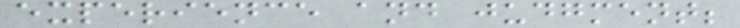experience and judgment;
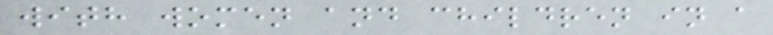with women and children in a
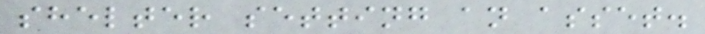shelter setting an asset.
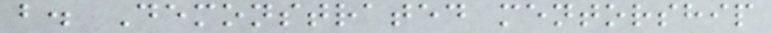b. Demonstrated mentorship
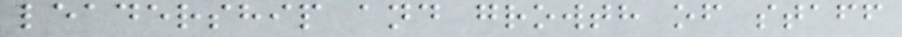leadership and growth of staff
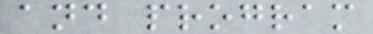and program
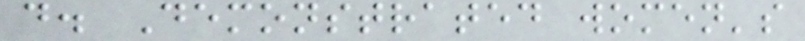d. Demonstrated women's
